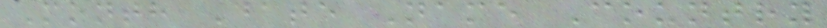Month Date Name Country
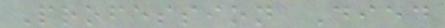Profession Died
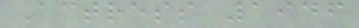Actress 1946
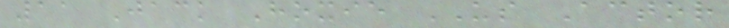11 Jack Hoxie US Actor
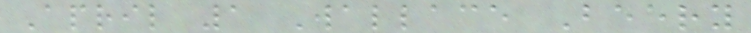April 1 Wallace Beery
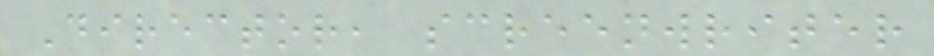Director, screenwriter
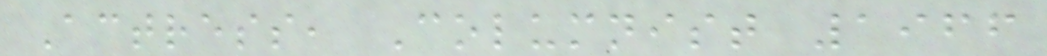Actress, Columnist 1966
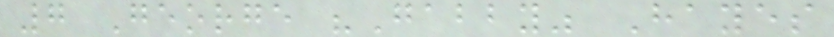7 George "Gabby" Hayes
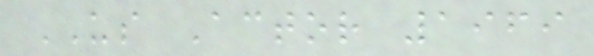US Actor 1969
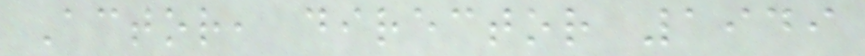Actor, director 1949
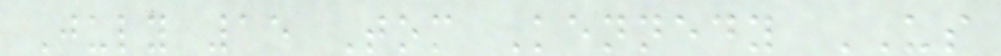July 15 Tom Kennedy US
